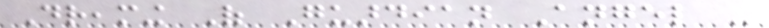Dreaming Of Guardian Angel -
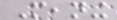Meaning
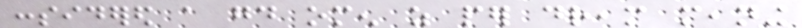considered a good omen as per dream meaning
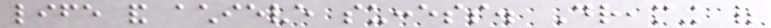life and achieve success. Dreaming of
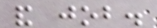and job.
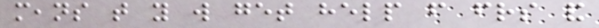means that you will get help from friends and
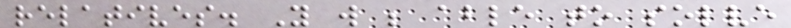relatives. You will be able to solve
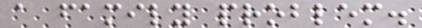a family problem.
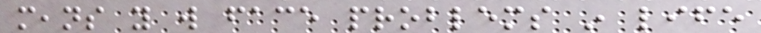means you will face problems in life
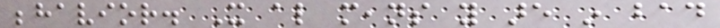behavior. It also means you are in bad
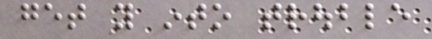get you into trouble
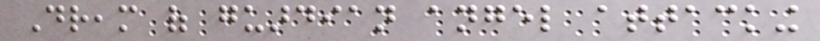Dream of guardian angel attacking
